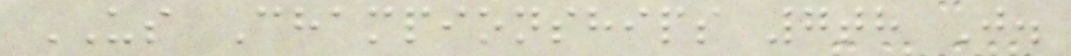US Championships 7th J.
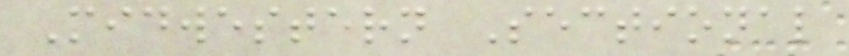Midwestern Sectional
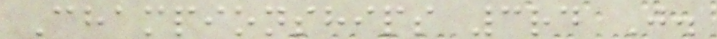Championships 3rd J.
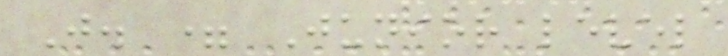J. = Junior level
